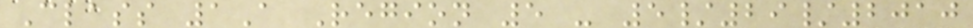Class 1A Region 5 - 5/29/2010
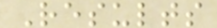Results
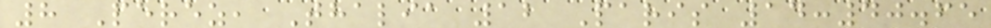8 Perez, Thalia 12 Paris 14:40.65
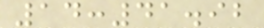14:41.92
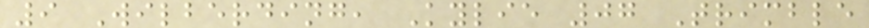9 Wilberding, Kylie 07 Trimble
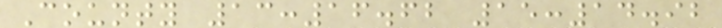County 13:16.62 15:14.92
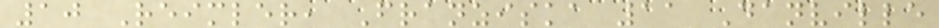10 Reimler, Franziska 11 Danville
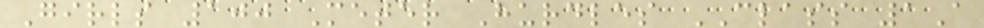Girls 100 Meter Hurdles CLASS 1A
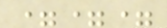===
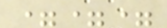===
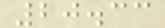20.33
